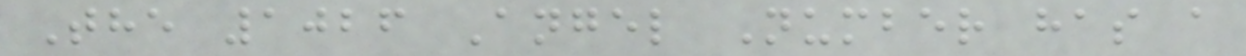The 1026 Angel Number has a
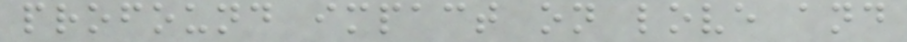profound impact on love and
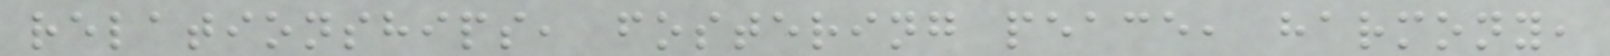relationships, fostering peace, harmony,
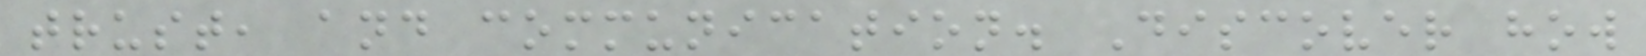trust, and communication. Discover how
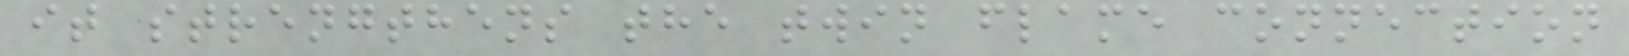it strengthens the twin flame connection
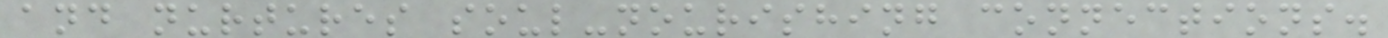and nurtures soul-nourishing connections.
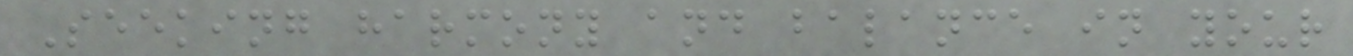Seeking harmony and balance in your
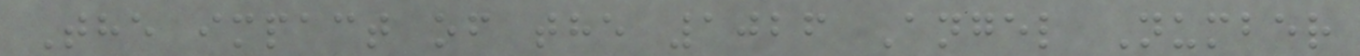The impact of the 1026 Angel Number
